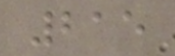215
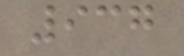937
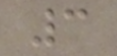3
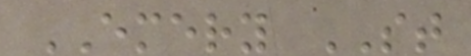EMERY ST
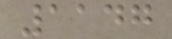1147
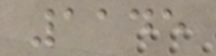1145
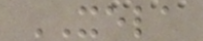XELA
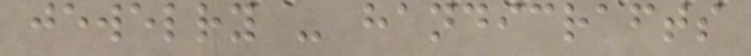jewelry - handicrafts
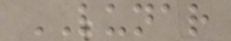LUNAR
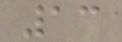13
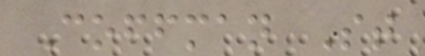Coffman St
